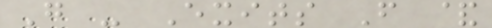G - Exits F &
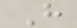H
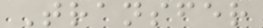Transfer
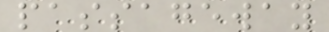passageway
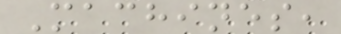Machines,
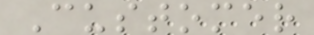Customer
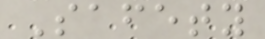Safety
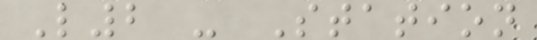L2 - Station
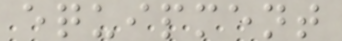equipment
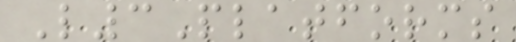L3Platforms
